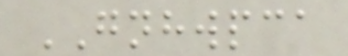GNHWPCA
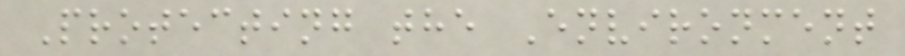Protecting the Environment
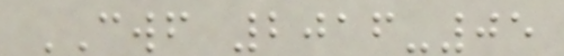CWF 2016-05
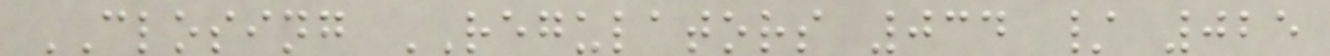CLOSING REGULATORS 034 / 025
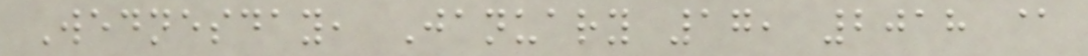Wednesday, January 17, 2018 @
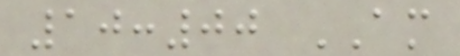10:00 AM
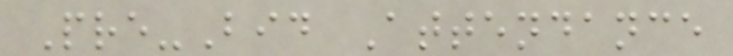Pre-Bid Attendance
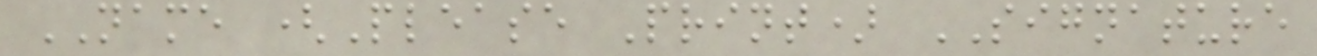NAME (Please Print) SIGNATURE
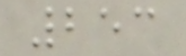253
